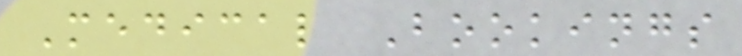Medical Bookings
